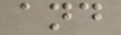and
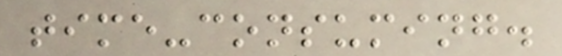time-consuming.
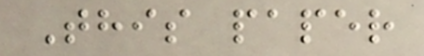This paper
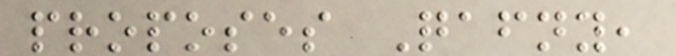proposes Qafny,
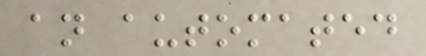an automated
